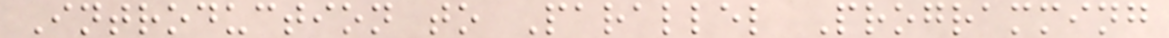Introduction to Parallel Programming
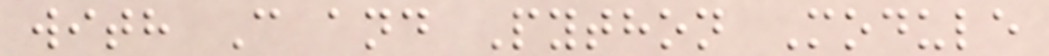with C and Python Module
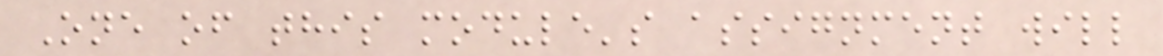One of this module's assignment will
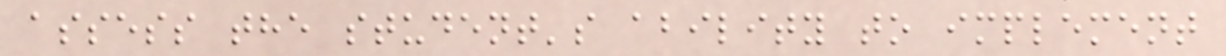assess the student's ability to implement
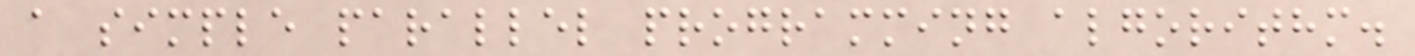a simple parallel programming algorithm.
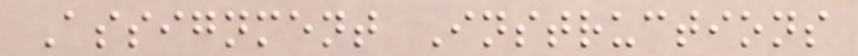Assignment Instructions
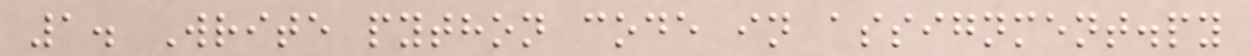1. Write python code in assignment.py
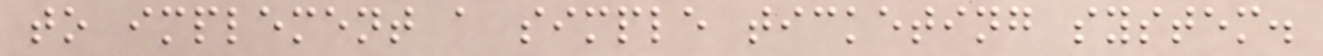to implement a simple ticketing system.
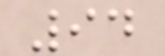94
